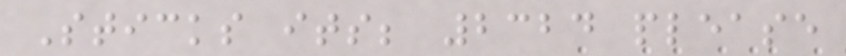Sticks its; 2324 please
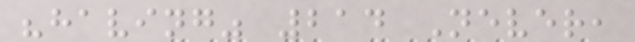"having" 214 Never,
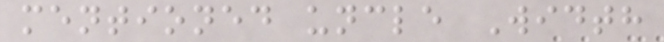mentioned uncle Width
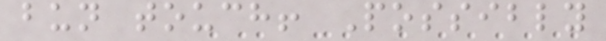bun touch! Possibly
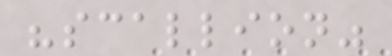"scallion"
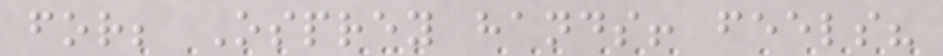for; Osprey hands! feels?
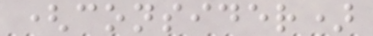(consider)
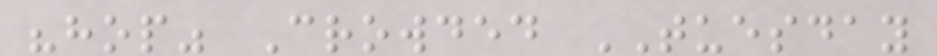"hop" Crowded TUESDAY
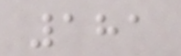181
